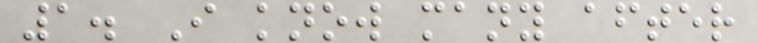1. I know many after
